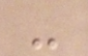-
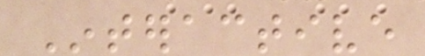Interactive
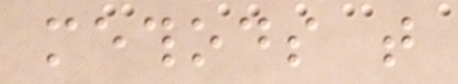methods that
